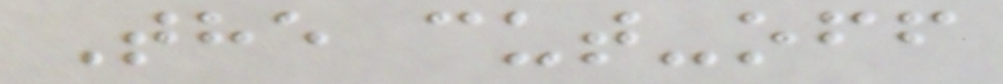The cut-off
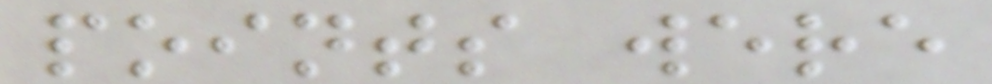points were
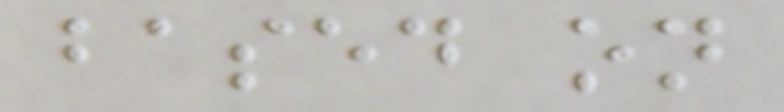based on
